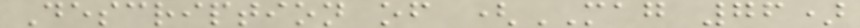Description of (MAG 76)
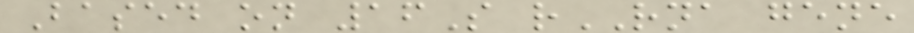Based on 16S rRNA gene
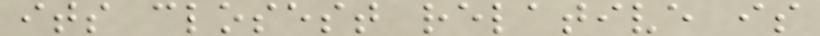its closest relative is
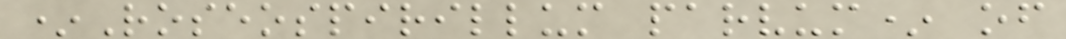*Roseospirillum parvum* of
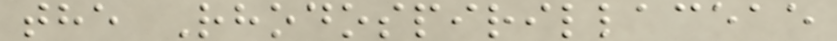the Rhodospirillaceae
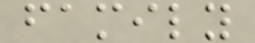family
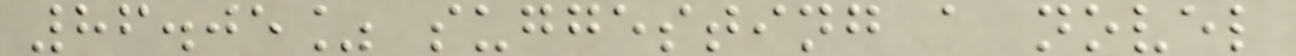86.05% suggesting a novel
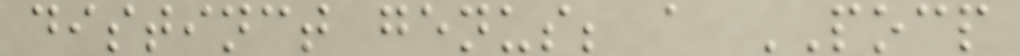distinct genus; a POCP
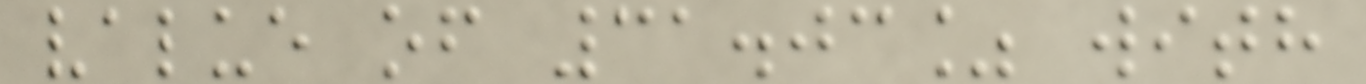value of 31.03% with
